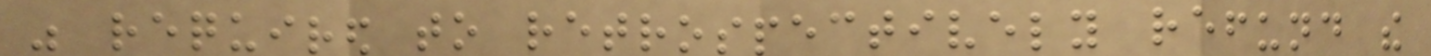was required to retrospectively refund the
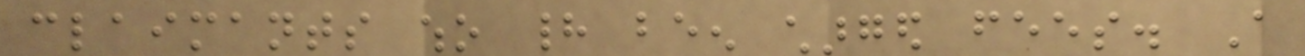claimants who had been charged fees. A
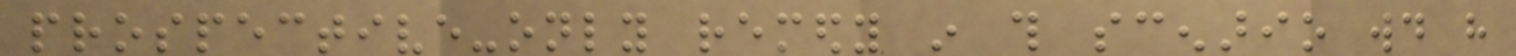prospective-only remedy in this scenario would have
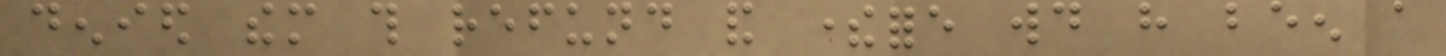denied them this refund and therefore would have been a
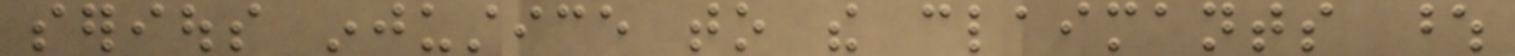serious injustice to the claimants whose
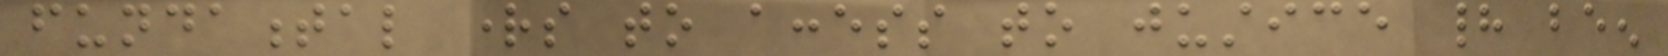fundamental rights to access to justice had been
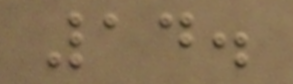14.
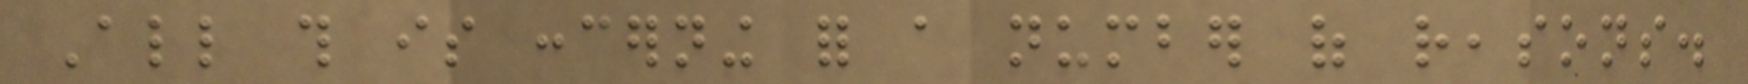All this is concerning for a number of reasons.
